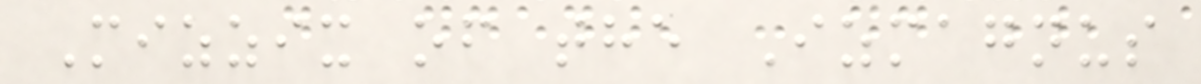Mizzix of the Izmagnus
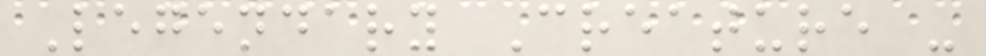Legendary Creature -
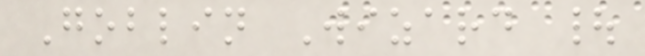Goblin Wizard |
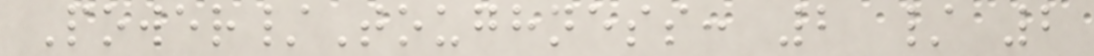Power/Toughness: 2 / 2
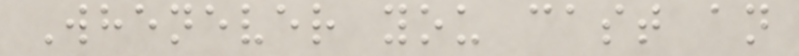Whenever you cast an
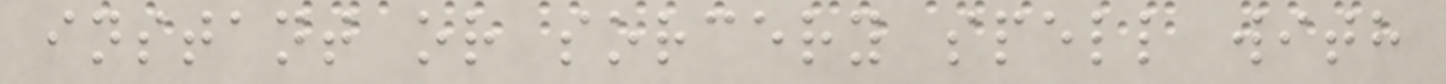instant or sorcery spell with
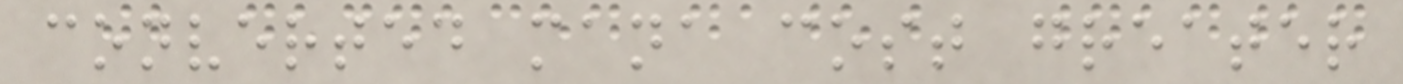converted mana cost greater
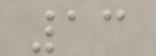13
